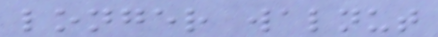longer walnut
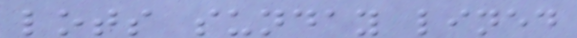lots sunday lined
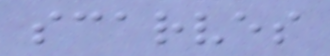scarves
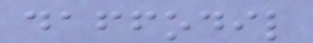daffodil
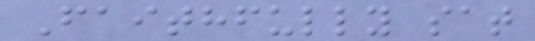Faithfully sat
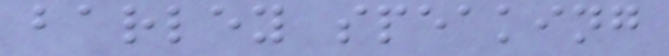barley speaking
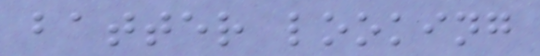batter looking
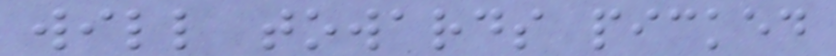will towards picked
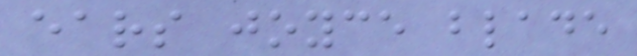ears joyce blade
